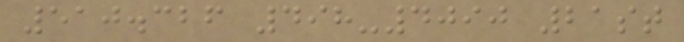510.326 498-4090 21st
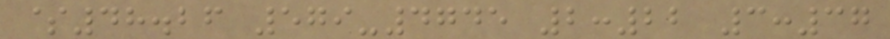$48.26 579-4745 2:22 3:37
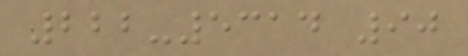222-5314 90
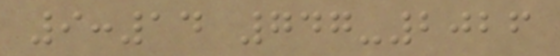9:14 747-2026
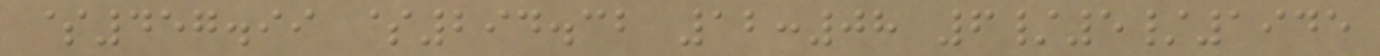$457.99 $294.32 12:08 6/5/1945
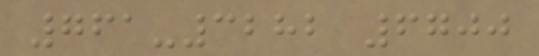761-3282 6700
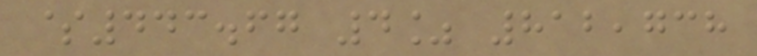$443.67 4% 812,738
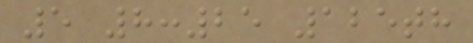5 8:25 125th
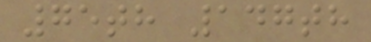75th 147th
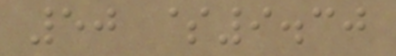50 $9.30
